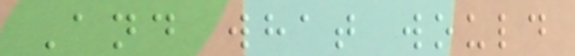And what would
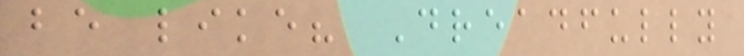be like? Dreadfully
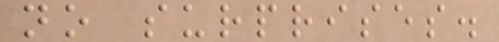no surprises.
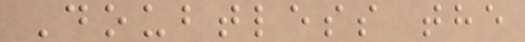Doubtless the
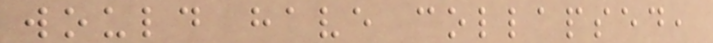would have collapsed,
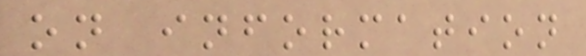on information
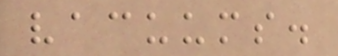vacuums.
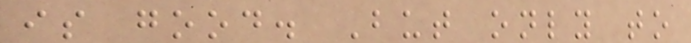is good. But only to
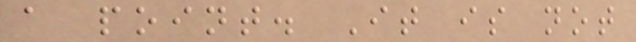a point. It is not
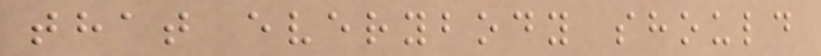that everybody should
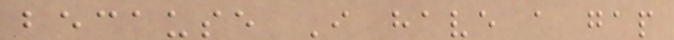because I have a gap
